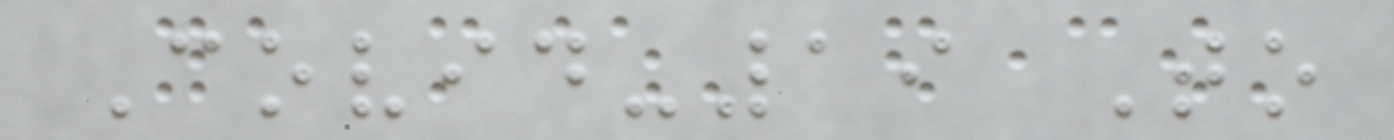Covid-19 To
